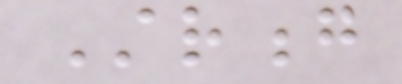Strong
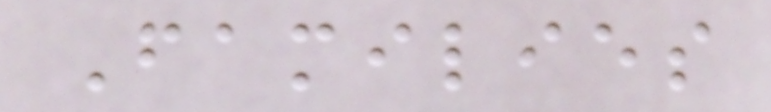Families
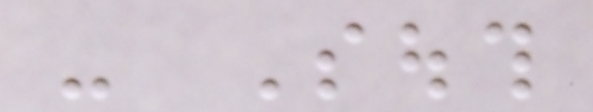- South
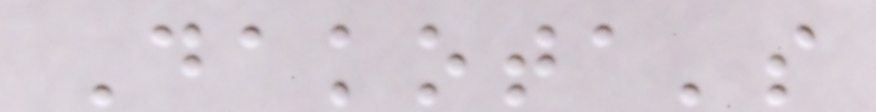Dakota's
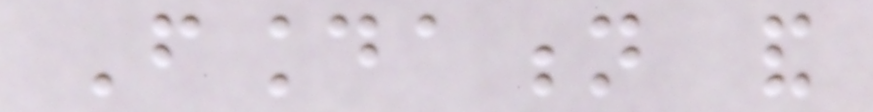Foundation and
